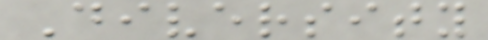Diversity
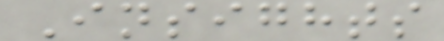Insights
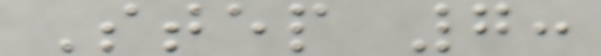Step 7:
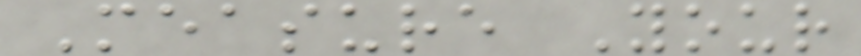Measure Your
